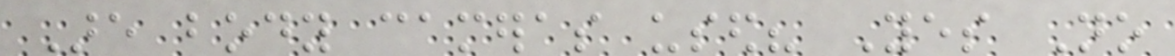Are body cameras used? Yes No
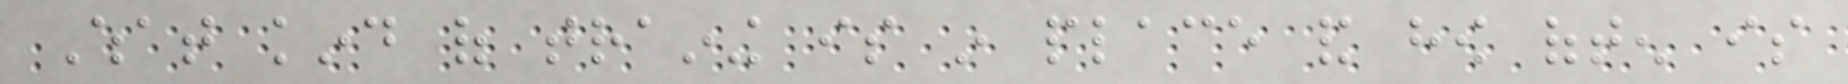What kind of training is in place and how often is
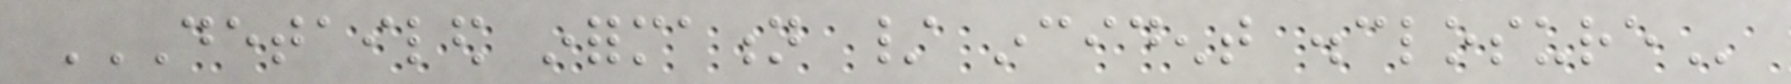DETAILED INFORMATION / INCIDENT DISCLOSURE
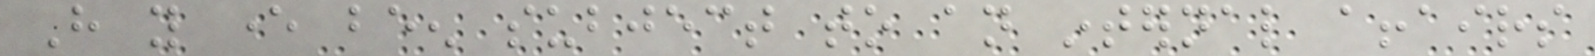Have you ever been subject to an internal affairs
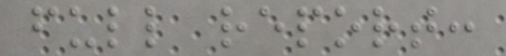full report:
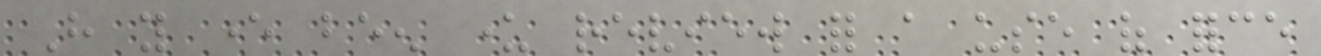Have you ever been under review for a use of force
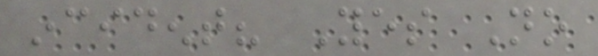incident? Yes No
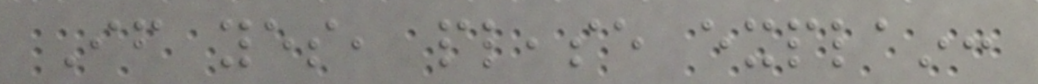If yes, please explain:
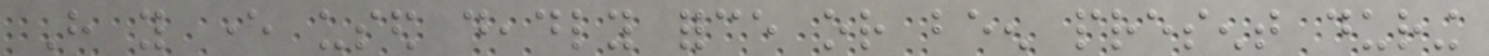Have you ever used deadly force or been present during
